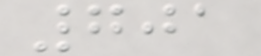701
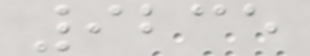9235
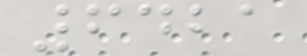6421
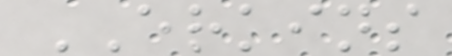ERKINS
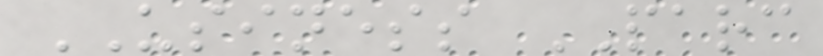USINESS PARC
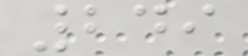249
